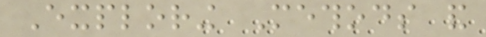Exploring Methods and
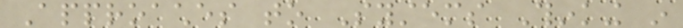Approaches to Systems Thinking in
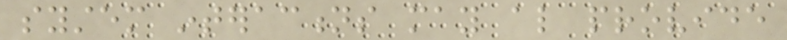system interactions may also provide
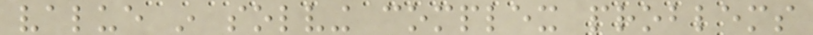value in solving complex problems
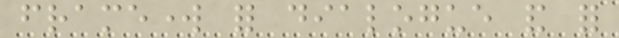framework for dialogue and for
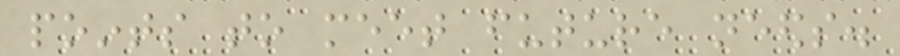points to meet future needs.
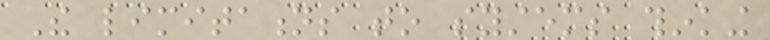The limitations to systems thinking
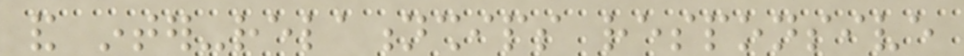and inter-relationships responsive
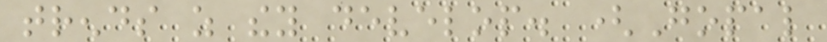trends as they develop. (Gopal
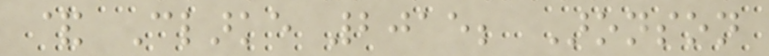& Clarke 2015; Aronson
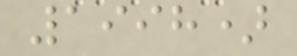1998)
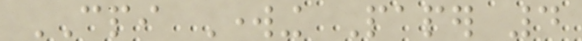CPI Working Paper 4
